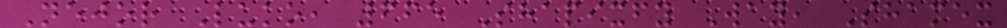Nejor Luko, 665 Shapixfy Way, Shamex
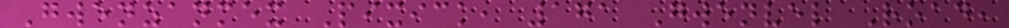Gwenzanmex Pixick, 171 Gwenvel Road,
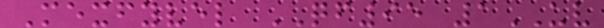Mexfyvel QF95 1UV
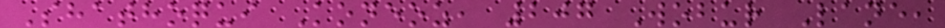Shathoqui Koneoz, 207 Wobur Lane,
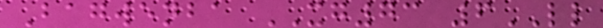Bagwenba XG73 6LL
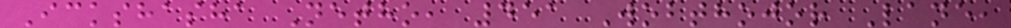Ickshasha Netho, 451 Wobthojor Lane,
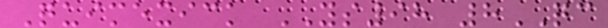Quimexick YS98 8QC
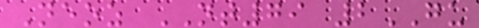Neoz NT79 2GU
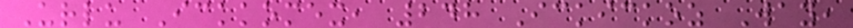Urlu Ickkomex, 248 Ickickoz Way,
